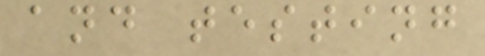and testing
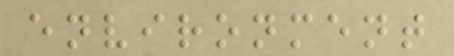environment
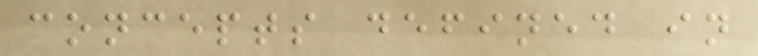concepts defined in
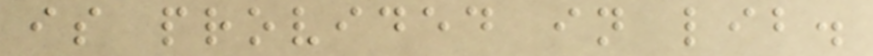is provided in lib.
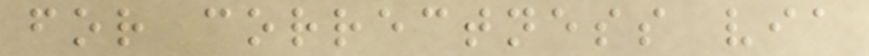for correctness via
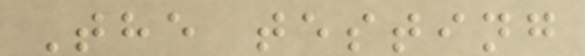The testing
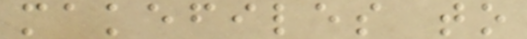makefiles to
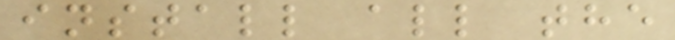install all the
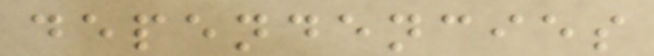dependencies
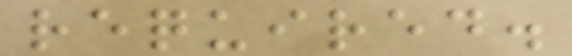required.
